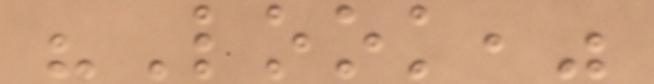"Look,"
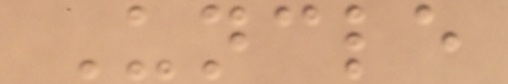Uncle
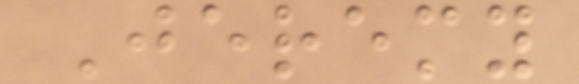Jeremy
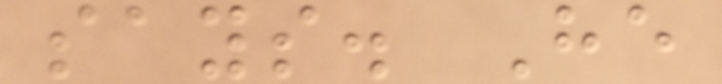says. He
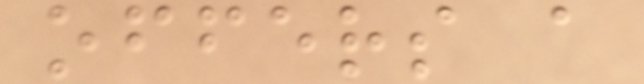offers a
